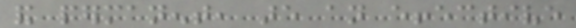and permanent, are an effective
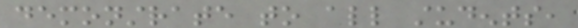demonstrate to all students,
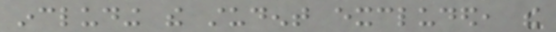including the student excluded, the
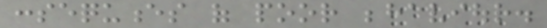consequences of poor behaviour.
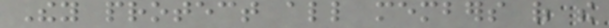They protect all members of the
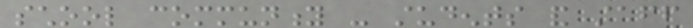school community - students and staff
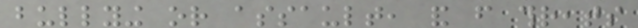bullying or assault, and from threats
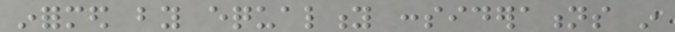informed by equality considerations in
